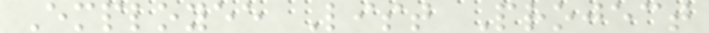Employee List Project
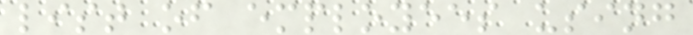list of employees using
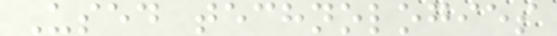Used technologies
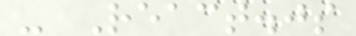- React.js
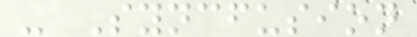- Syncfusion
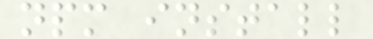npm install
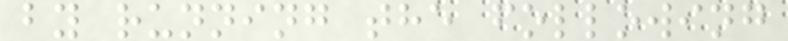by running the following
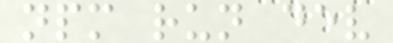npm run dev
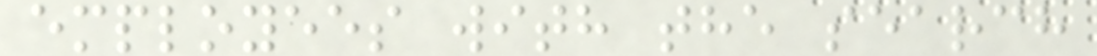employees with the search
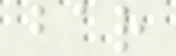bar
